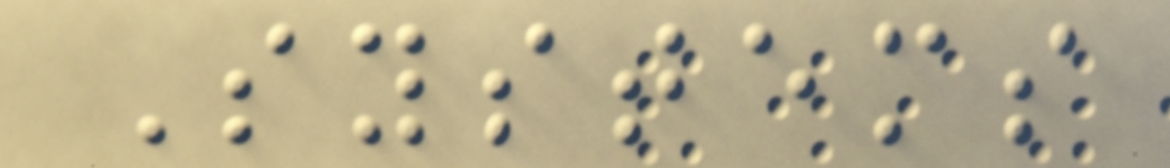Systems
